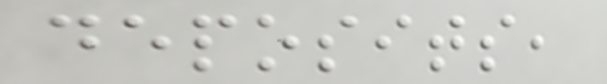deposits,
